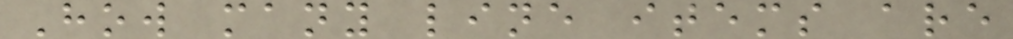How many line items are
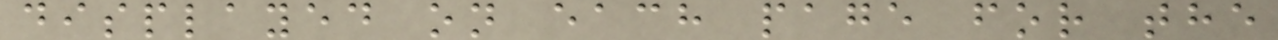displayed on each page for the
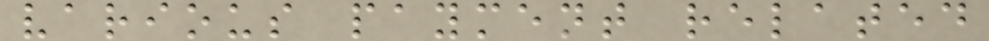various payment related
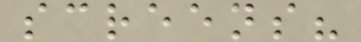screens?
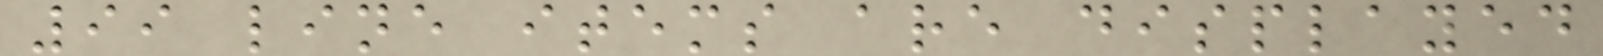99 line items are displayed
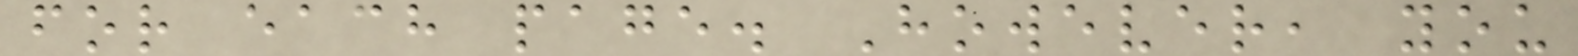for each page. However, you
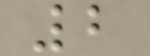2
